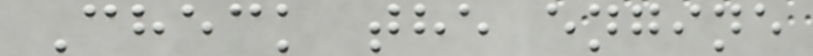Check the engine
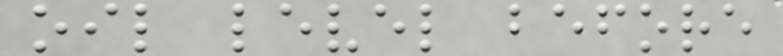oil level before
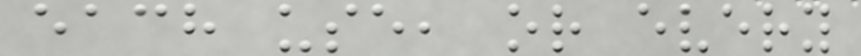each use, or every
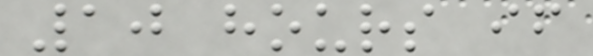10 hours if
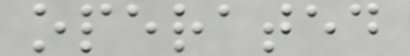operated
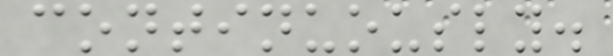continuously.
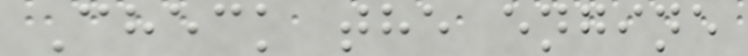Check the engine
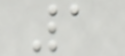1
